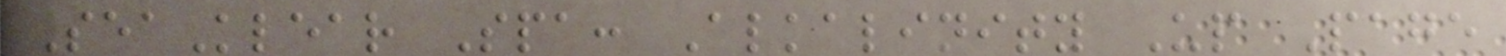SeaKlear Spa: Alkalinity Up Page
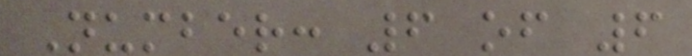Number: 6 of 6
